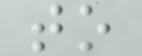to
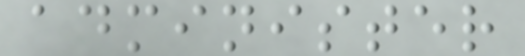administer
